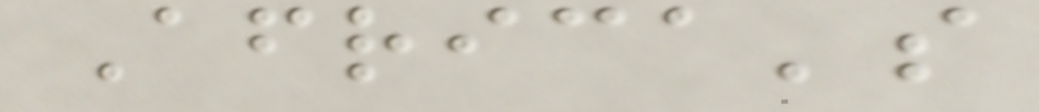Africa's
